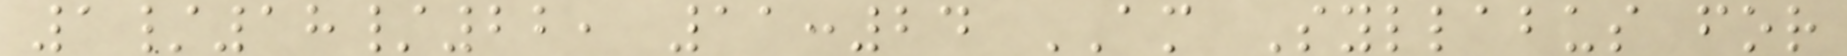1/18/22, 11:24 AM Syllabus for
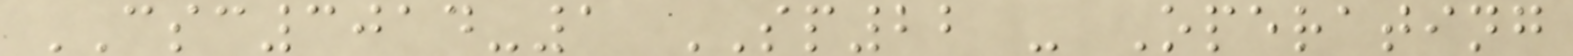CSC3014-1 SP22 - Operating
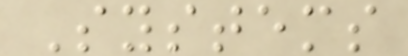Systems
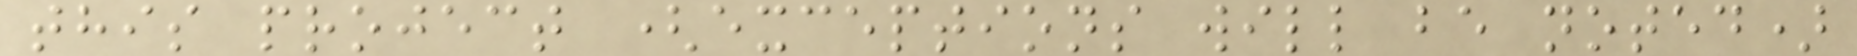this project (exceptions will be noted)
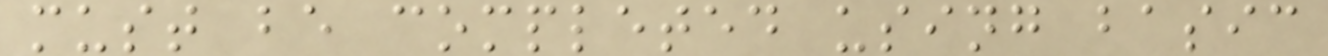must be completed using basic
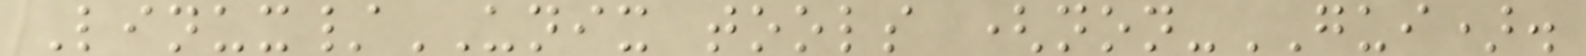Linux/UNIX tools (non-GUI).
